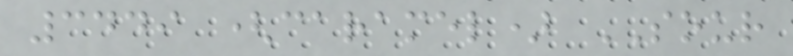3449 (caramel) SOUR
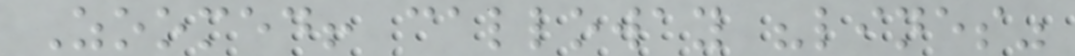Zoomed! calloway "lines"
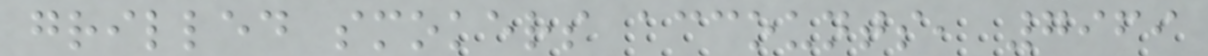grilled smokers accounts, 7969
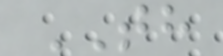TH
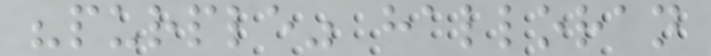"purple" halloran
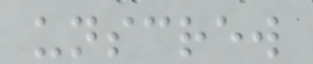unscrew
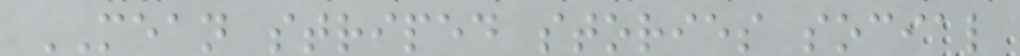MEAN striped stories social
